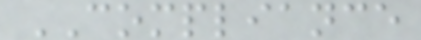COMPLIANCE
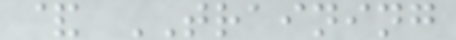& TRAINING
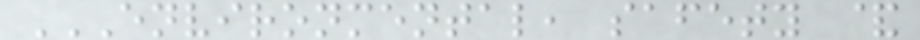ENVIRONMENTAL, SAFETY &
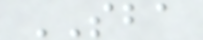SBA
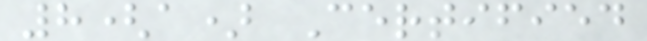8(a) Certified
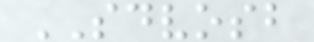SDVOSB
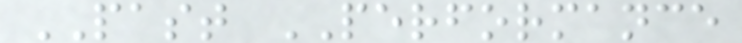PAST PERFORMANCE
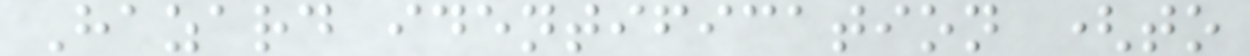Hazard identification (to
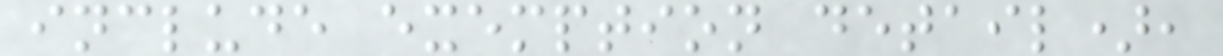include exemption detail),
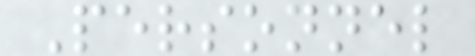Personnel
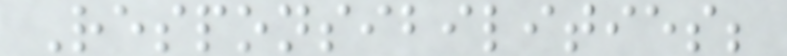Responsibilities;
